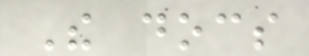The docs
